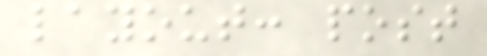layout: post
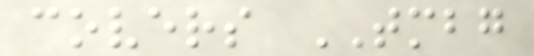covers TMBG
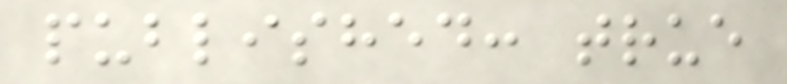published: true
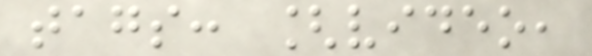tags: [video,
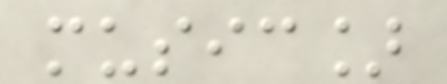music]
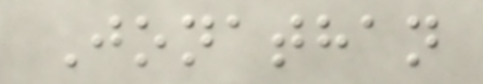Jonathan
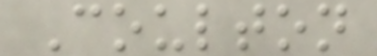Coulton
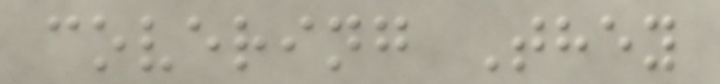covering They
